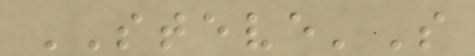STEVE'S
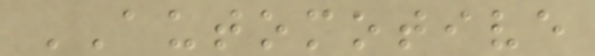AUTOMOTIVE
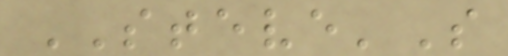STEVE'S
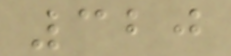320
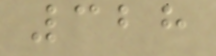328
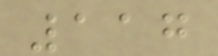117
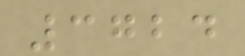3724
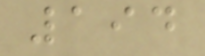194
